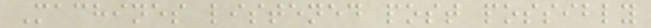Machines listened post possibly
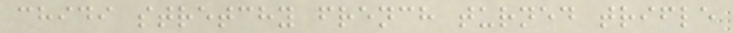chidi stretchy french turned trifle
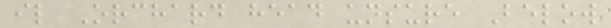il Orchard head unsure Below
